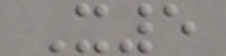X5
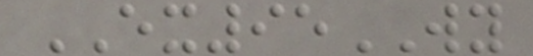EX95WY
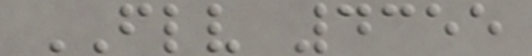FLV 4355
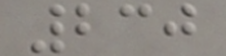230
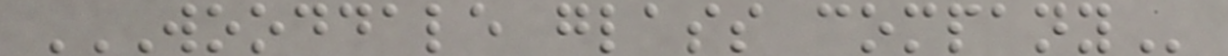WOODDALE GLASS COMPANY
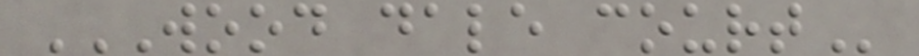WOOD DALE COURT
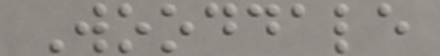Wooddale
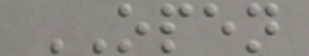OPEN
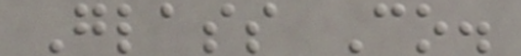Glass Co.
